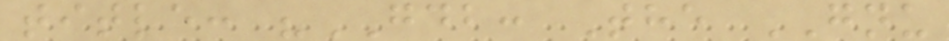title: "GDB: The GNU
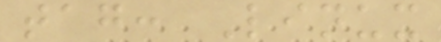tag: Linux
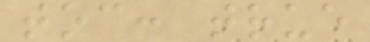toc: true
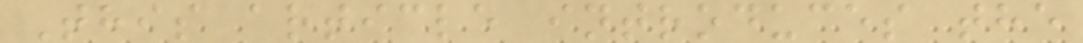This article introduces the
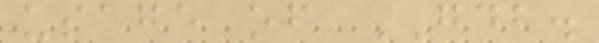usage of GDB.
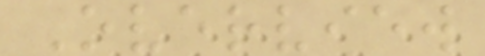Overview
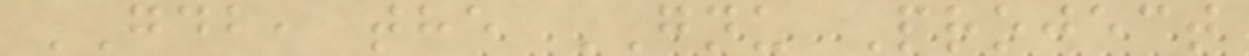GDB, the GNU Project
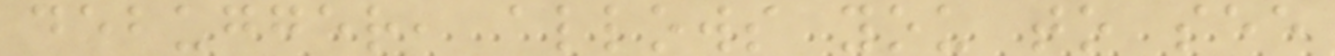debugger, allows you to see
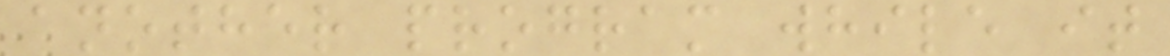another program while it
